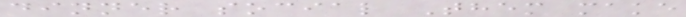dinner social Them make
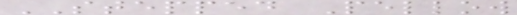STEPPED Pellow
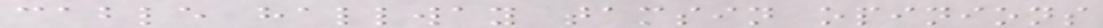cable hallway tamsin opinions
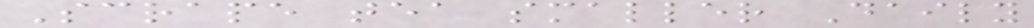Scrape tea smaller Daily
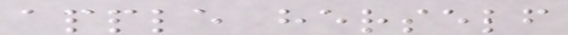apple herself
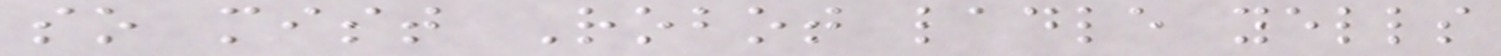so mist Robot ladle yells
